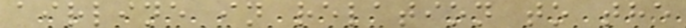airline in relation to the
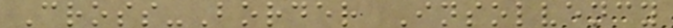Cross-Border Insolvency
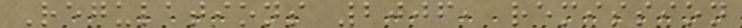Regulations 2006, remission
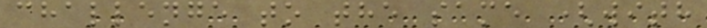challenge to the same (with
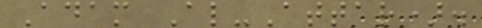Adam Al-Attar).
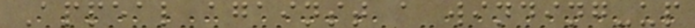Appeal against a winding-up
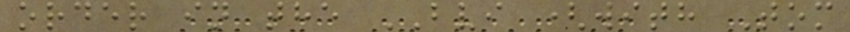order in the BVI (with Tom
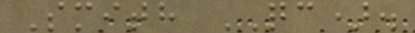Smith QC).
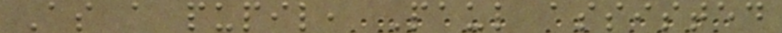As a pupil, Paul assisted
